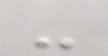-
